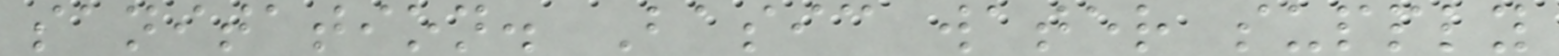sanitation. Basic water supply
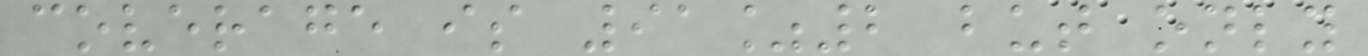coverage is 91%2 but only
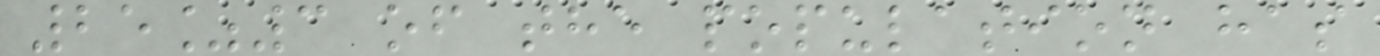25%3 of the population has
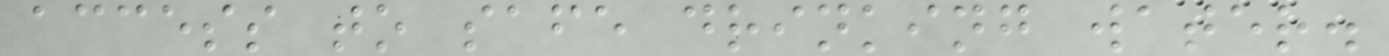access to safe drinking water.
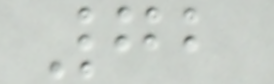72
